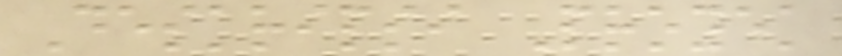Deskripsi Proyek
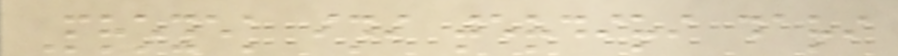Proyek ini terdiri dari
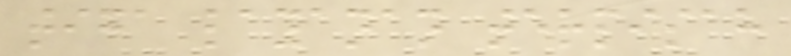tiga layanan terpisah
